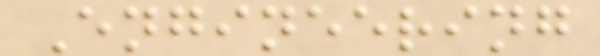Engineering
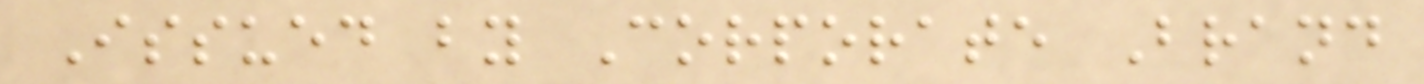Issued by Corporate Brand
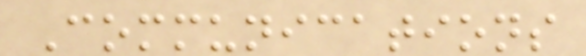Communications
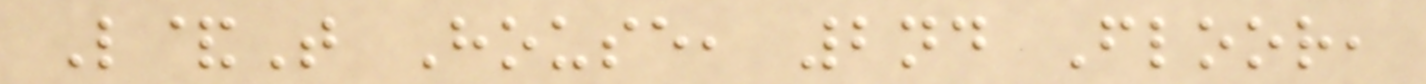L&T House, 2nd Floor,
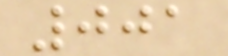001
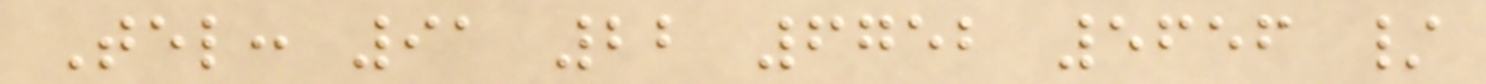Tel: 91 22 6752 5656 /
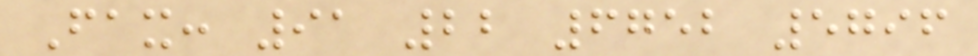Fax: 91 22 6752 5796
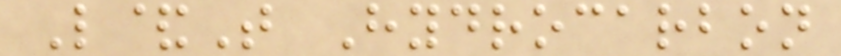L&T Hydrocarbon
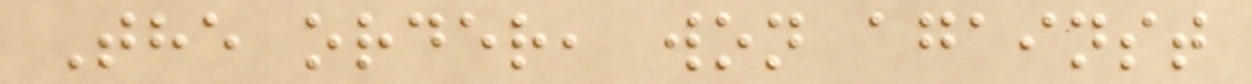The order, won against
